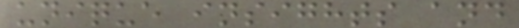unique insights and
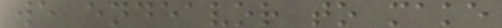we endeavor to make
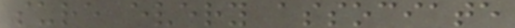sure every associate
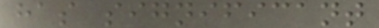has significant
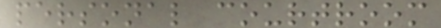personal courtroom
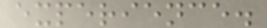experience.
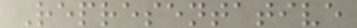Representative
